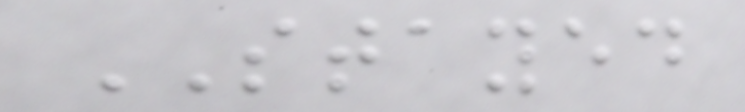STAYED
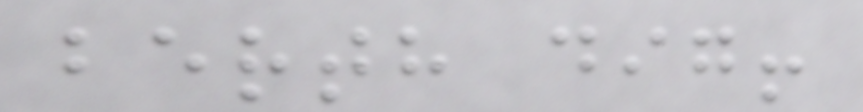berth dig!
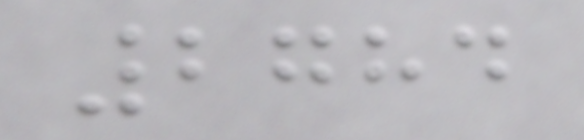2784
